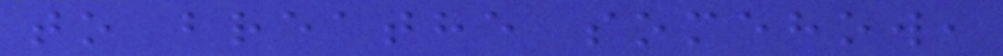to breathe somehow,
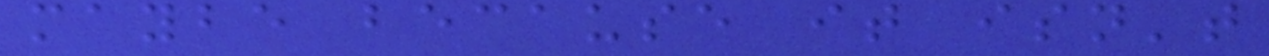maybe because it isn't
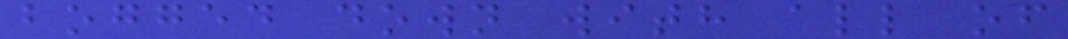bogged down with all of
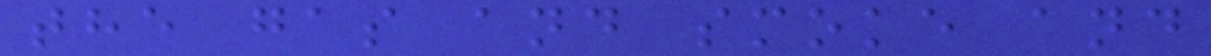the gas and smoke and
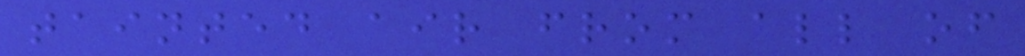tainted air from all of
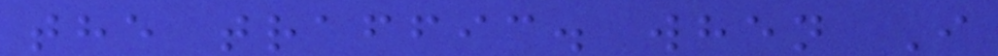the traffic. when I
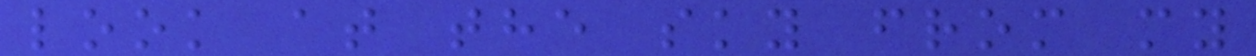look at the sky from my
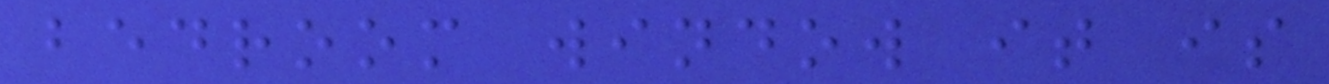bedroom window it is
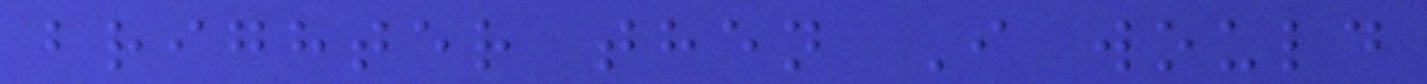brighter then I would
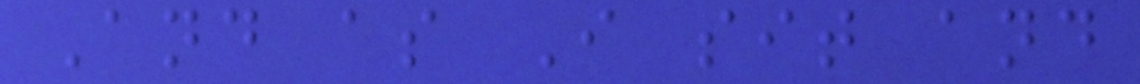And as I sit and
